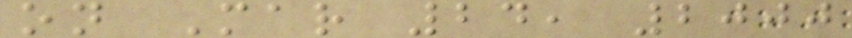on Mar 24, 2000
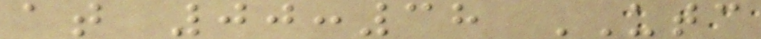at 00:38 UTC
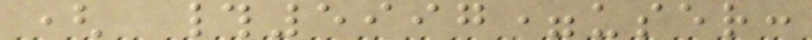( #5997=user:
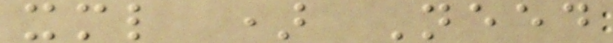xml ) Need
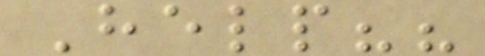Help??
